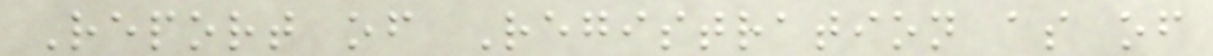Report of Registration as of
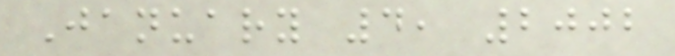January 4, 2002
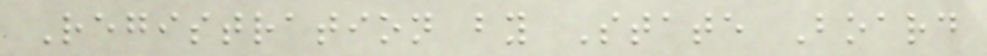Registration by State Board
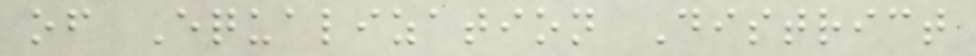of Equalization District
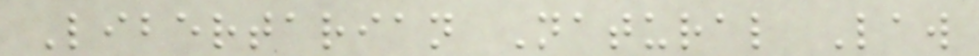Libertarian Natural Law
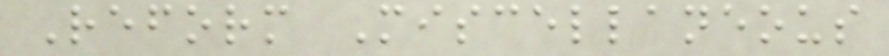Reform Miscellaneous
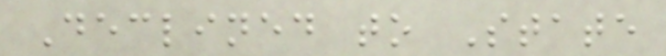Declined to State
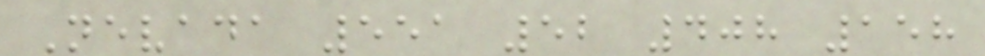Nevada 551 52 408 158
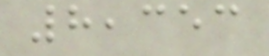8,353
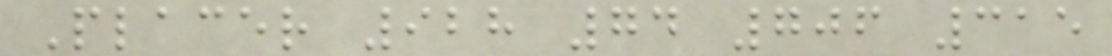Placer 928 74 706 315
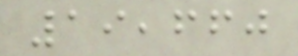19,660
